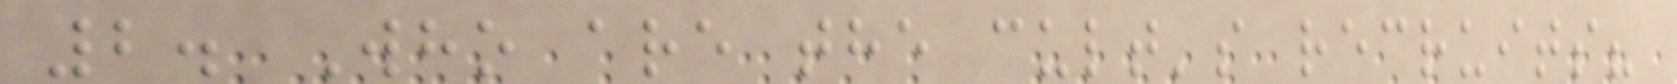2. Who are the cult's recruits?
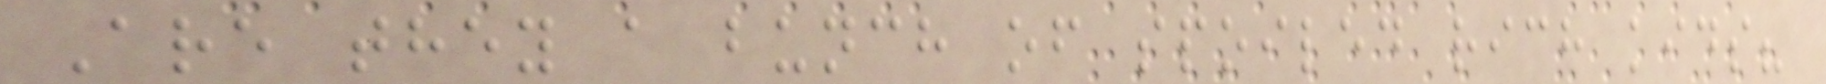Are they a bunch of spoiled rich kids?
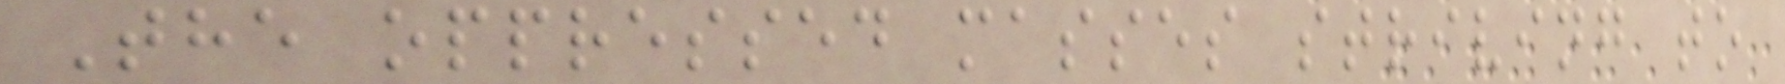The oppressed masses striving to
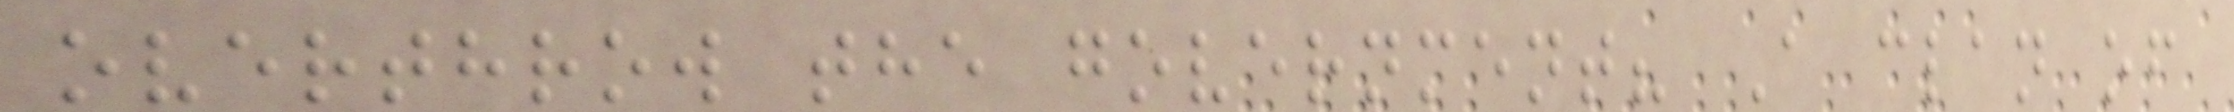overthrow the government? A clan of
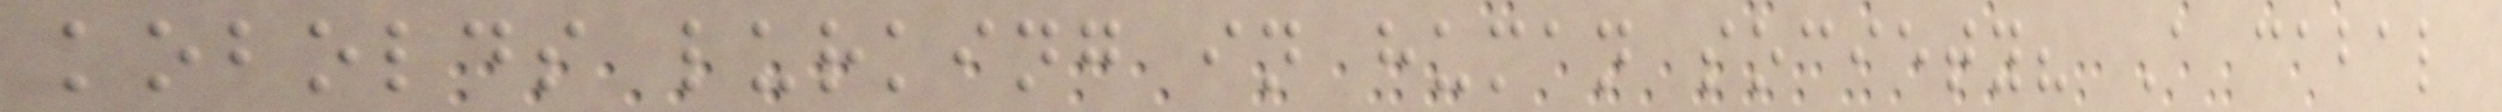kobolds lurking in human society? A cabal
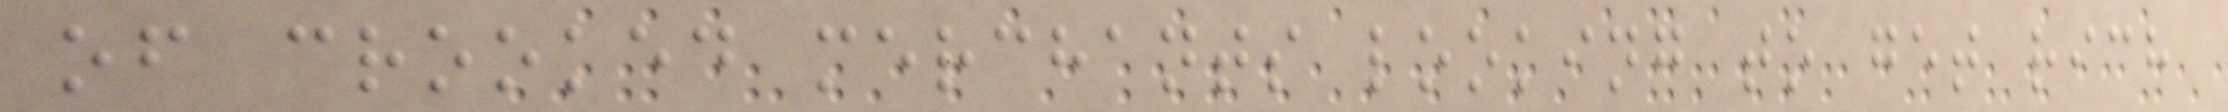of crooked merchants looking to get rich
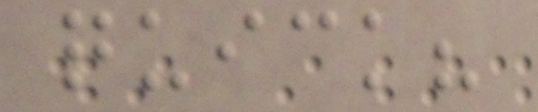quick?
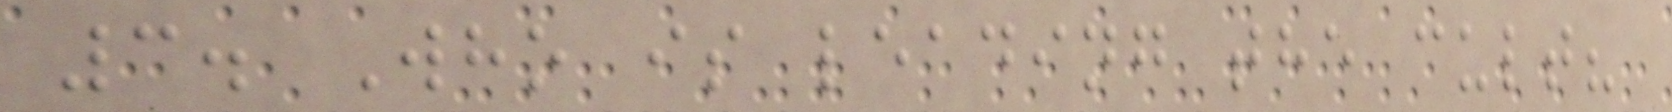3. Who is leading the cult?
